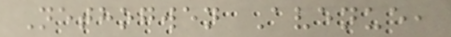Nethogwen Avenue,
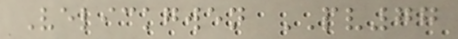Velickgwen PV77
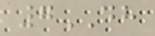7DH
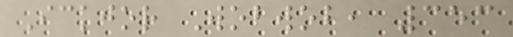Ickjor Wobwob, 353
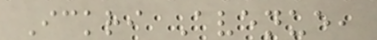Ickri Avenue,
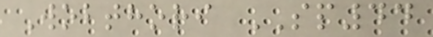Wobthori SP44
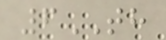6TH
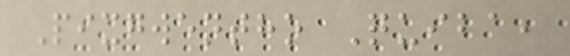Pixgwentho Quiba,
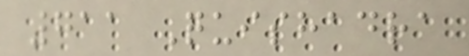711 Quishadra
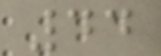44
